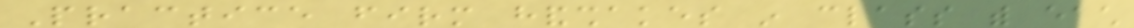Practice firm handshakes in class with each
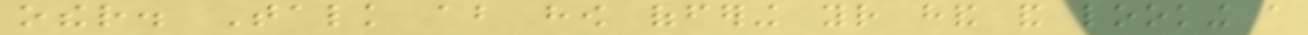other. Talk about how offering your hand and looking a
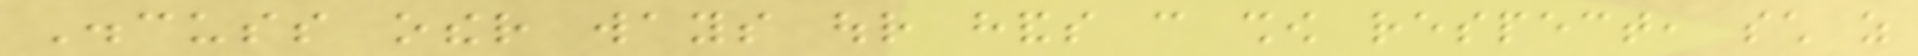Discuss other ways our hands can show respect, such as
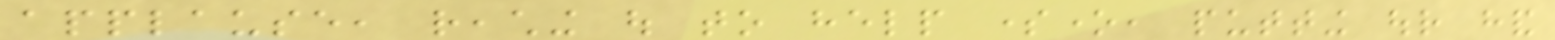applause, reaching out to help someone, putting our hand
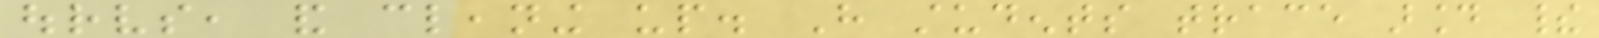ourselves, and cleaning up. Have students trace around their
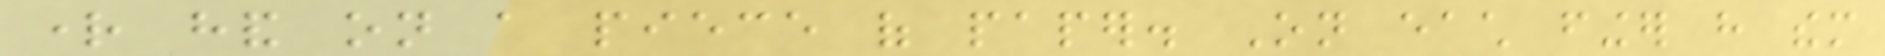right hand on a piece of paper. On each finger have them
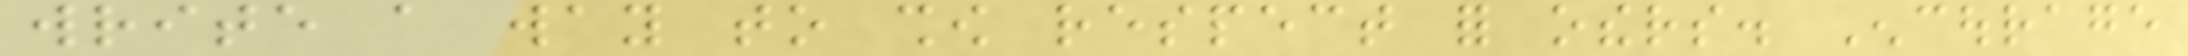write a way to show respect for others. Encourage
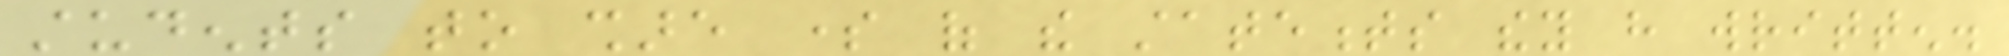students to share some of the statements they have written.
